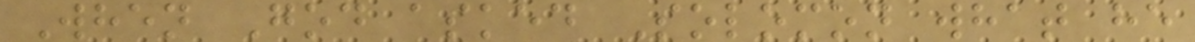When God asked Solomon what he
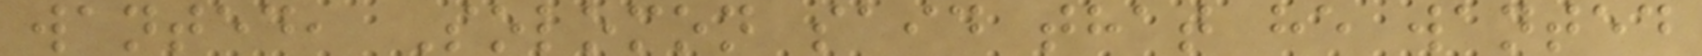wanted, Solomon said that he wanted
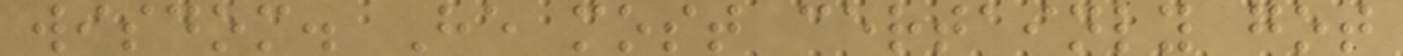wisdom. He most certainly got
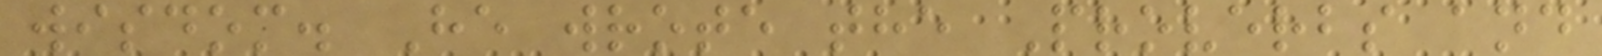wisdom. He wrote the Proverbs and
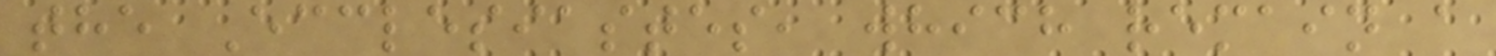the Ecclesiastes, which remain a
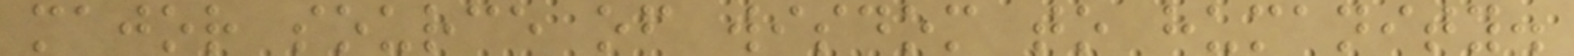major source of wisdom to humanity.
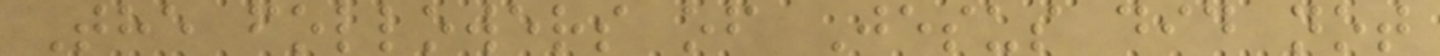The followers of Jesus did not
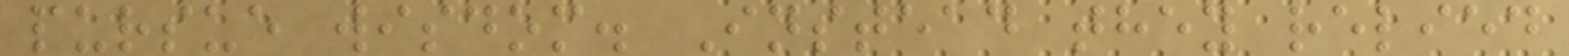pursue wisdom. Instead they relied
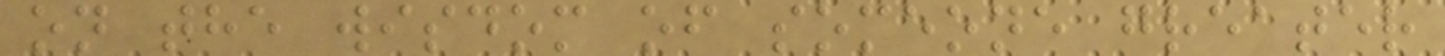on the wisdom of someone greater
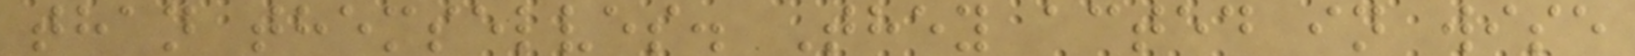than themselves. They acted in wise
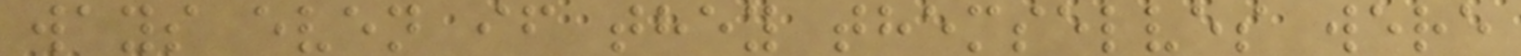ways even if they themselves were
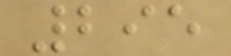295
